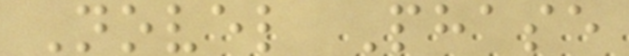Novel Phase
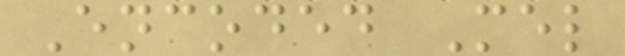Encoded Mel
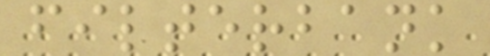filterbank
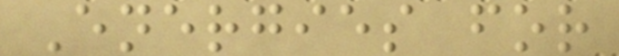Energies for
